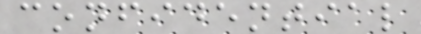confidential
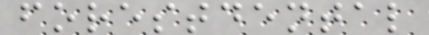forestdental
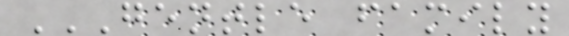GENTLE FAMILY
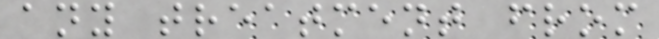any treatment from
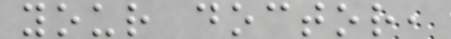your doctor,
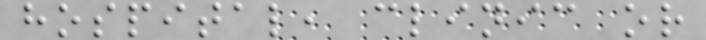hospital, clinic or
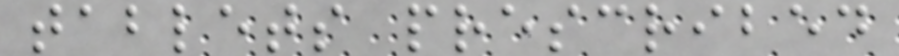tablets prescribed
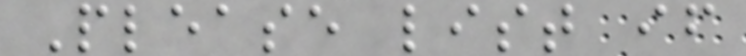Please list if
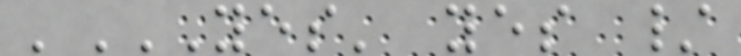'YES' YES /
